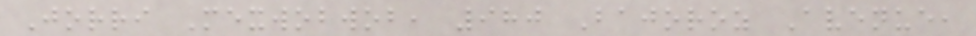Jorri Mexwobwob, 980 Bajoroz Avenue,
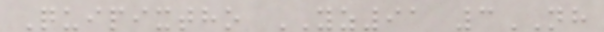Quipixtho YZ91 3NH
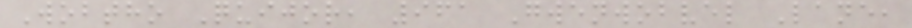Wobtho Quijor, 961 Gwenwobvel Lane,
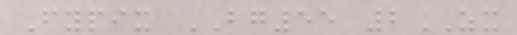Fypix BG55 2ZX
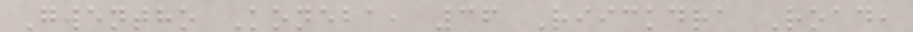Gwentho Koneba, 36 Riickdra Road,
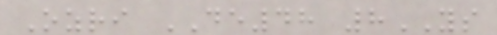Ozri DE48 8YS
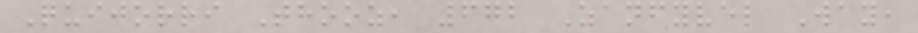Quijorri Thooz, 672 Zanfyvel Way,
